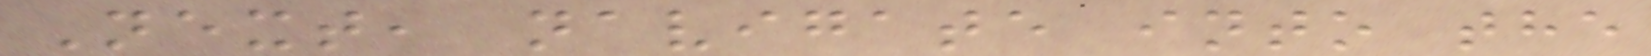Next, navigate into the
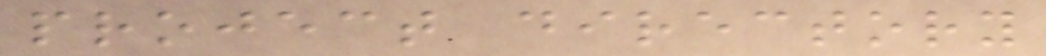project directory
